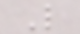L
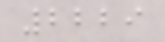2229
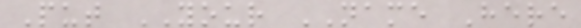Put YOUR NAME Here
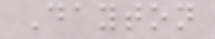Dayton
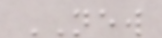NEW
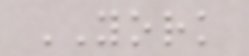YORK
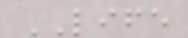LIFE
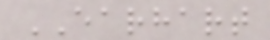EARHART
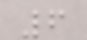6
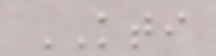KTI
